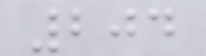204
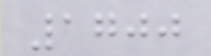1700
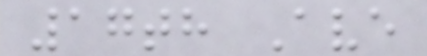17th Ave
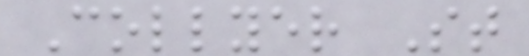Collyer St
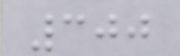300
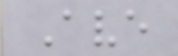Ave
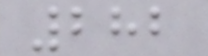282
